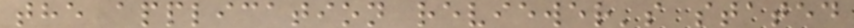the application reviewer's stated
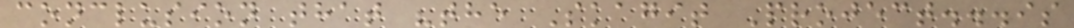conclusion that "the Skagit Project...is
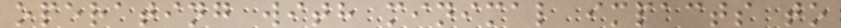operating with minimal impacts to
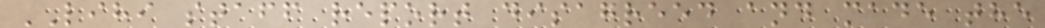LIHI staff report disagreed and made the
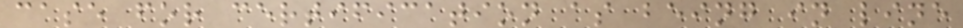case for certification as being in line
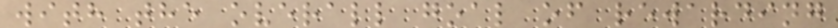with the overall goal of rewarding
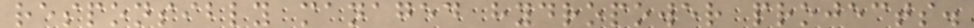responsibly managed hydropower projects.
